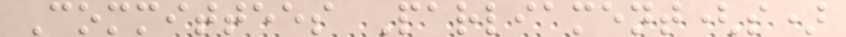Committees Parliament(s)
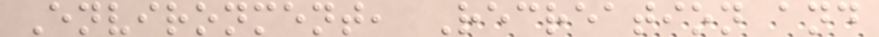Environment, Recreation and
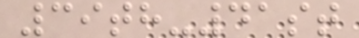39th-41st
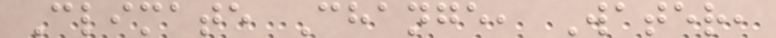Climate Change, Water,
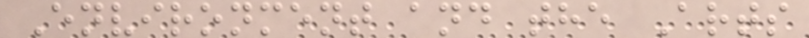Environment and the Arts
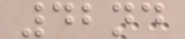42nd
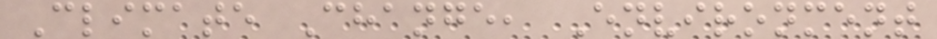Climate Change, Environment
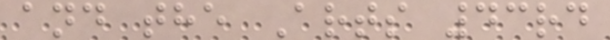and the Arts 43rd
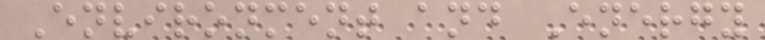Environment and Energy
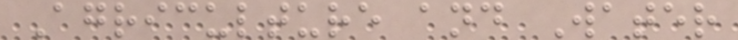Agriculture and Water
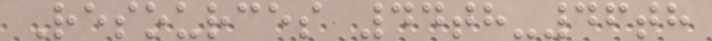Resources 44th-46th
